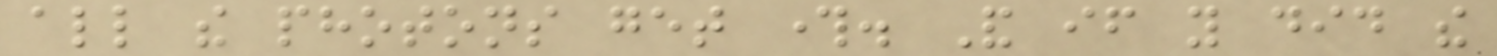all the photons get through. And if you did the
